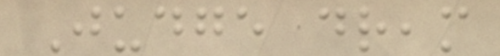Judge dream
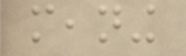meaning
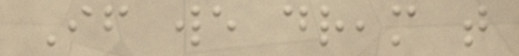If we dream that
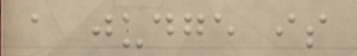a judge is
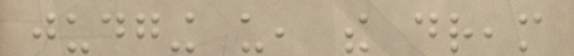judging us, the dream
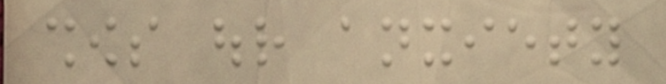shows our anxiety
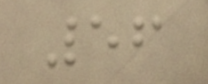56
